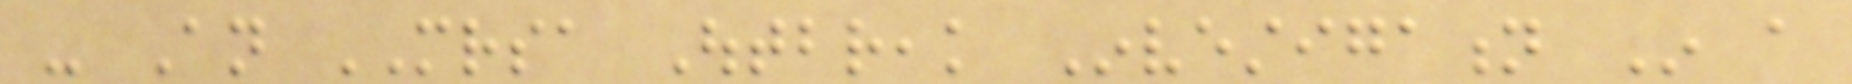- An MRSA Outbreak Investigation In a
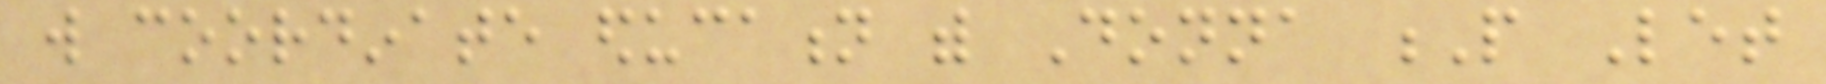will coordinate education with Donna P Let
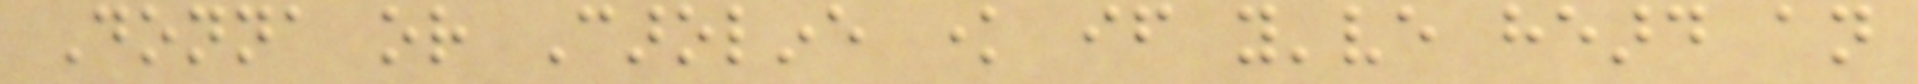Donna or Caroline know if you've heard an
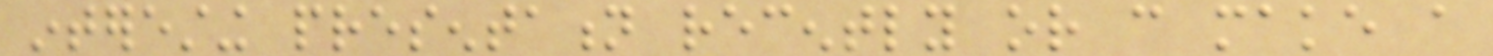interesting presentation recently or can make a
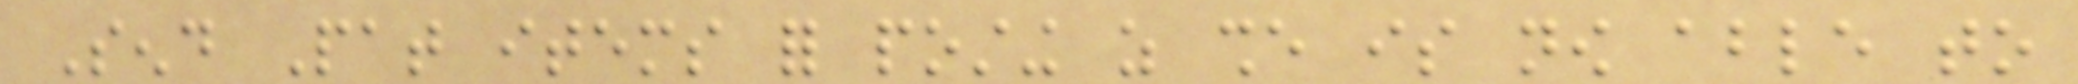Send Pat items for posting as she is now able to
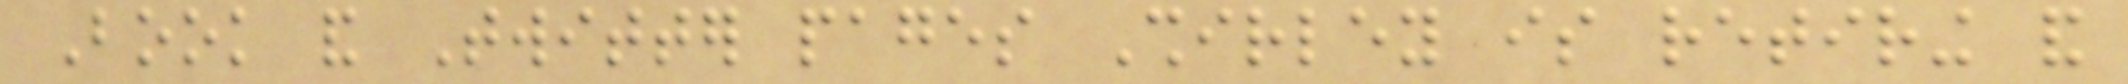Book and Twitter pages Shirley is retiring and
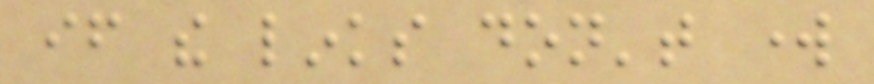if the links don't work
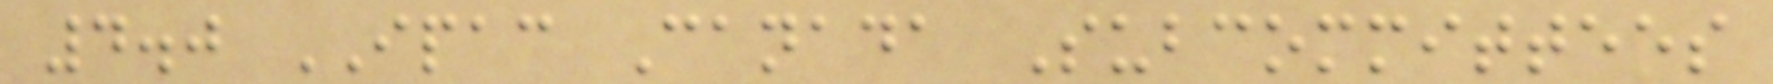4.0 IPAC Canada Subcommittees
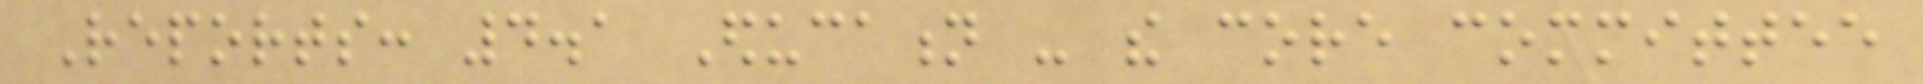Reports: 4.1 Education - the core committee
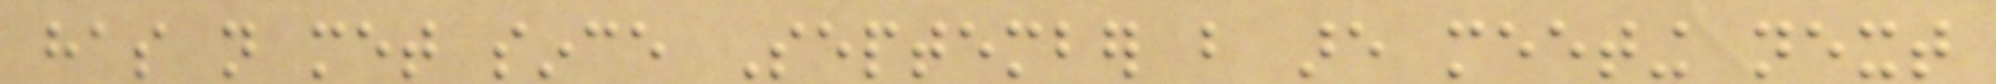has not met since September but are meeting next
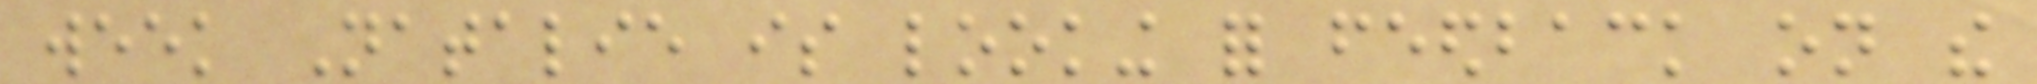week Natalie is looking for feedback on the
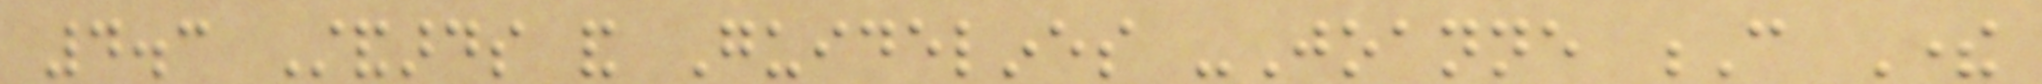4.3 Standards and Guidelines -Joanne C There
